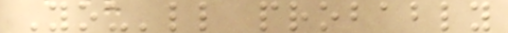You'll probably
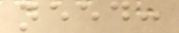need:
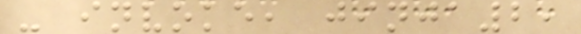- invoke, jinja2,
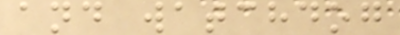and watchdog
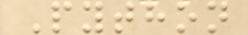Python
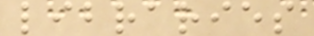libraries
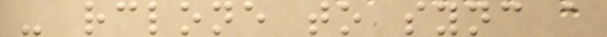- rclone to sync a
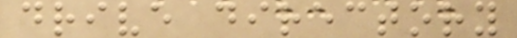drive directory
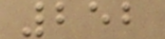252
